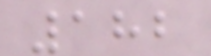182
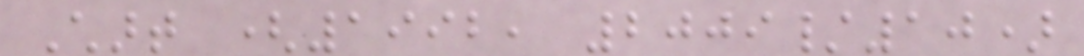Chart (1992, 2009/10)
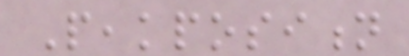Peakposition
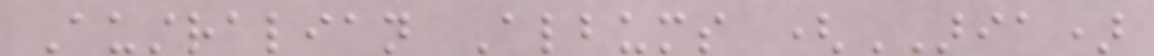Australian Albums (ARIA)
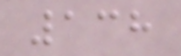138
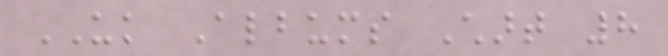UK Albums Chart 8
